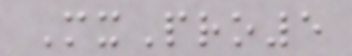MxPro5
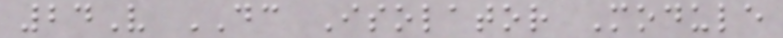24V DC Isolator Module
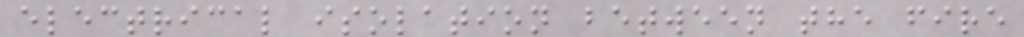electrical isolation between the fire
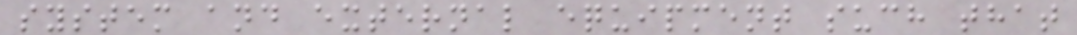system and external equipment such that
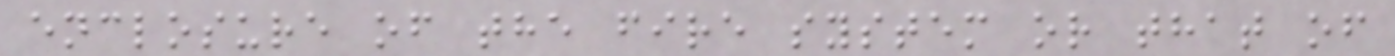enclosure of the fire system or that of
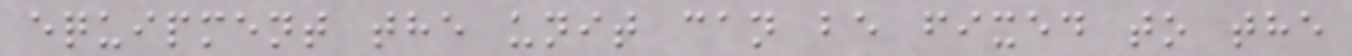equipment the unit can be fixed to the
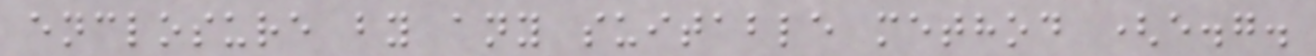enclosure by any suitable method (e.g.
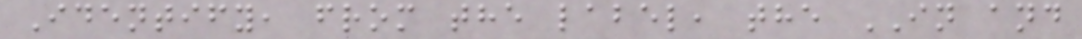Identify, from the label, the IN and
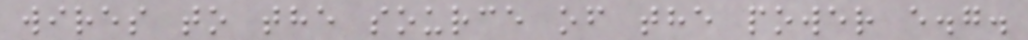wires to the source of the power e.g.
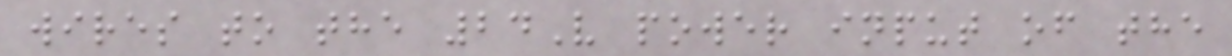wires to the 24V power input of the
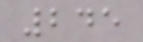245
